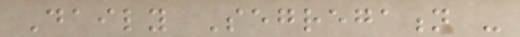Daily Segregation -
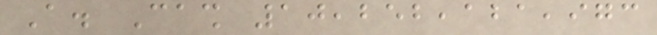A. Cash 10,252,121,973
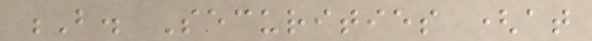B. Securities (at
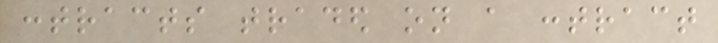contracts traded on a contract
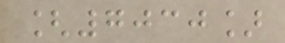[7030]
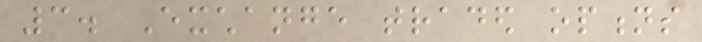3. Exchange traded options
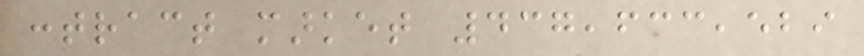contract market 437,633,529
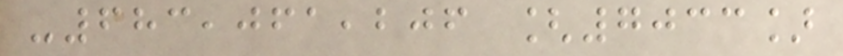-683,061,206 [7033]
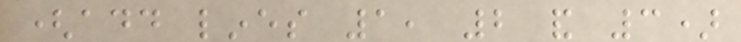(add lines 1, 2 and 3)
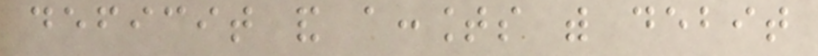deficit and accounts with debit
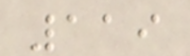119
